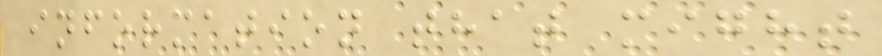information that might
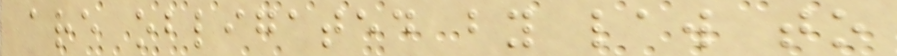are obligated by law to
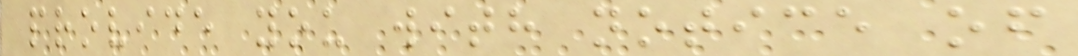provide you with notice of
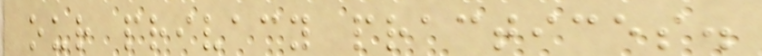our privacy practices.
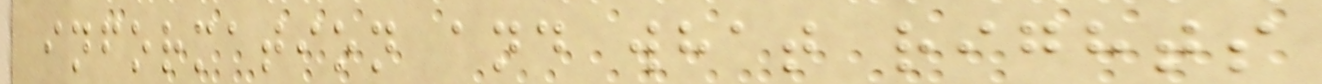information and what rights
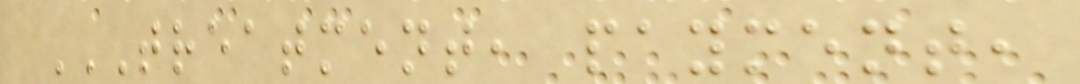TREATMENT, PAYMENT,
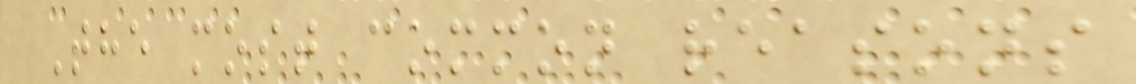The most common reasons
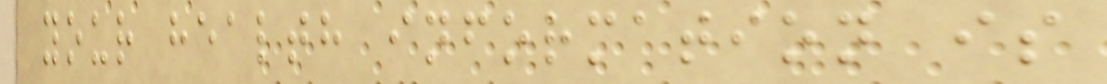your health information is
